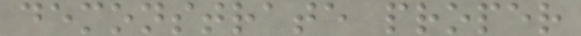demonstrate proper
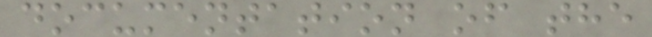documentation of the
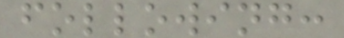following:
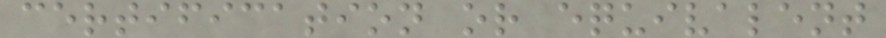certification or equivalent
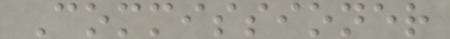Commissioner
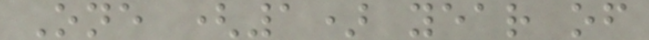One (1) year of
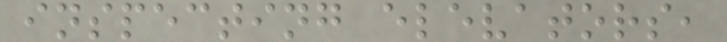inspecting elevators,
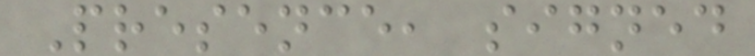Presence, signed
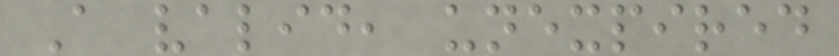A valid, unexpired
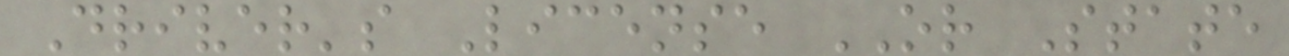Driver's License OR State
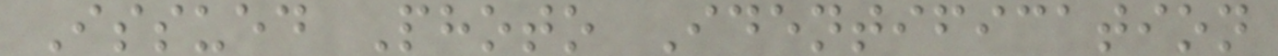Issued Photo Identification
